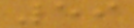59
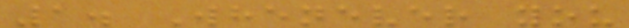1. Whenever you
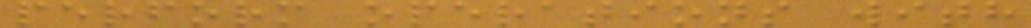perform operations with
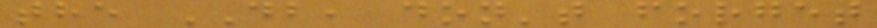the DB, don't forget
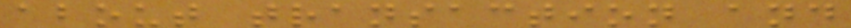about transaction and
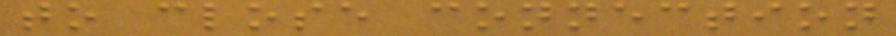to close connection
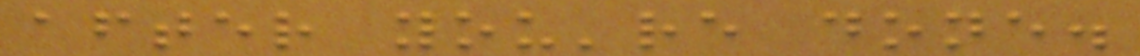after you're done.
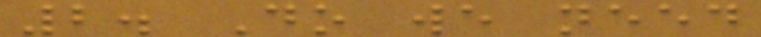2. Do we need
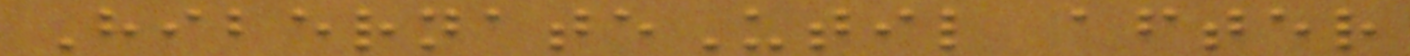HibernateUtil after
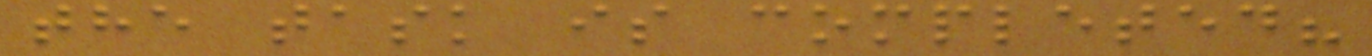the task is completed?
